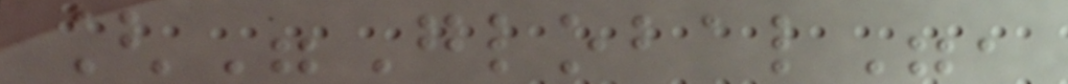["Global",
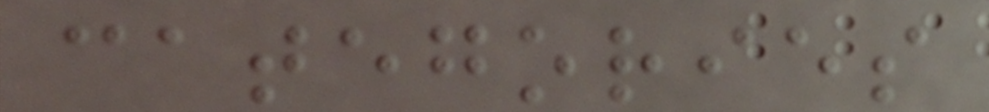categories
